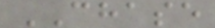CHASE
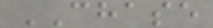CHASE
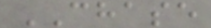CHASE
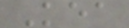Kea
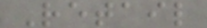Retail
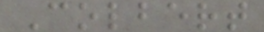Colbert
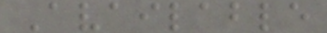Available
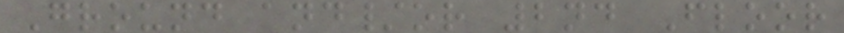Ground and/or 2nd Floor
